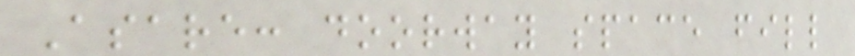Asare: doorway space fill
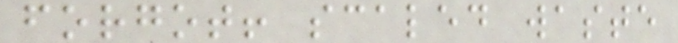forgot! scaled waste
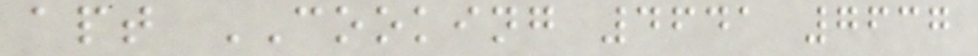apt COOKING 4641 7637
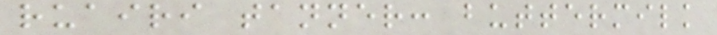ruairi tanner: buttermilk
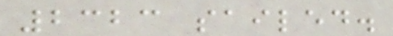2323 sailed.
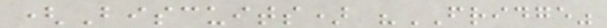(Biscuits) "FRIDGE"
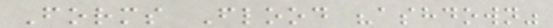Forms Flood "ashdown"
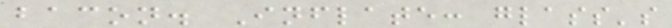bacon. Inflate: glass's
